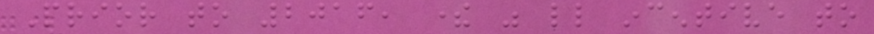Prior to 2016, there was little incentive to
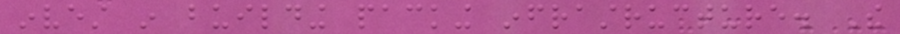invest in building packing infrastructure. The
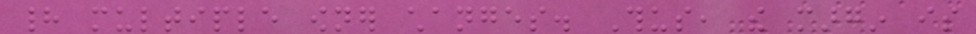had multiple owner changes. Thus, the margin is
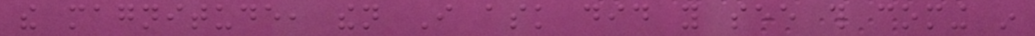the magnitude, then I ask did you see this coming in
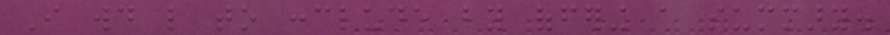I would like to conclude by offering a summary.
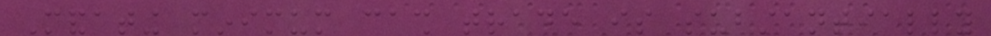Mandating minimum cash trade is substantially
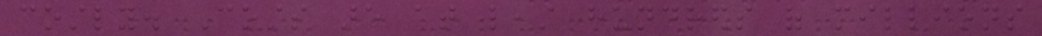costly. Costs are at least hundreds of millions
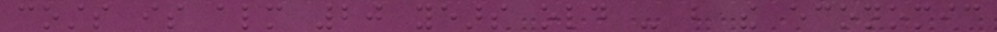costs is almost 20 years old - but the economic
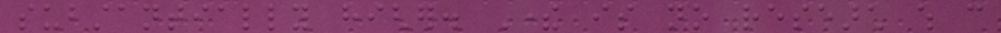substantially higher. There is no research which can
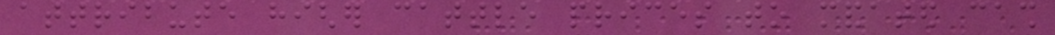attribute higher cattle prices to mandated cash
